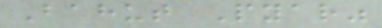Bahut Pyar"
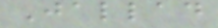Jallad
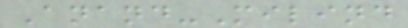Anand-Milind
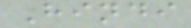Hindi
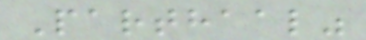Parthaal"
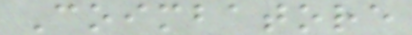Coimbatore
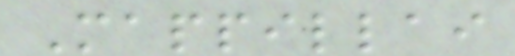Mappillai
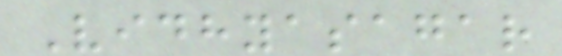Vidhyasagar
